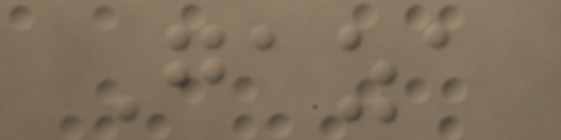Gaza
